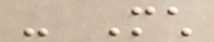- Much
